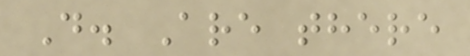D. Are there
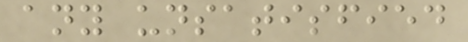any unsatisfied
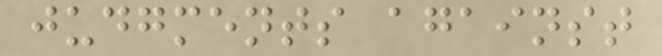judgments against
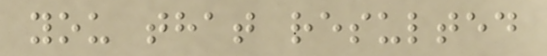you that resulted
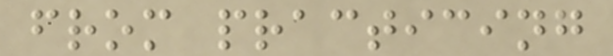from practicing
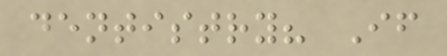dentistry? If
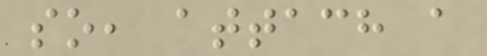so, attach a
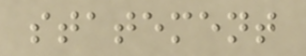statement
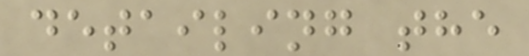detailing the
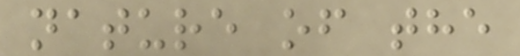nature of the
